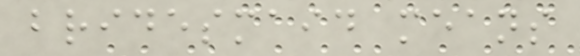bridesmaid means
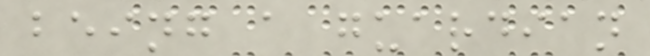being a guardian
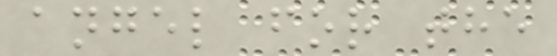angel for the
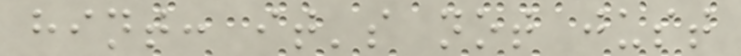hint: it's not just
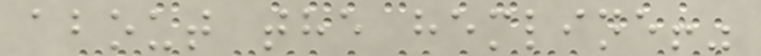about the hemline!"
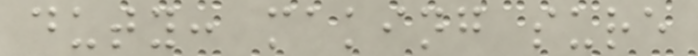duty: making sure
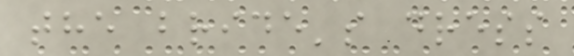the bride's dress
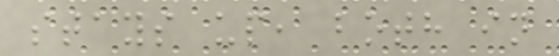stays up, both in
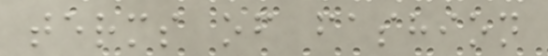terms of fashion
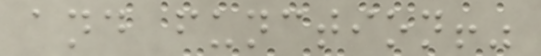and function!"
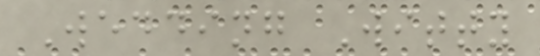Wedding Witty
